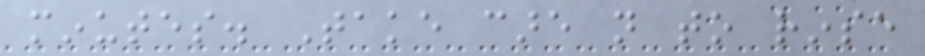minutes. Take care not to rinse
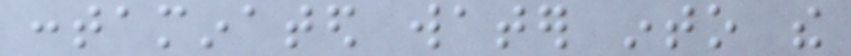contaminated water into the
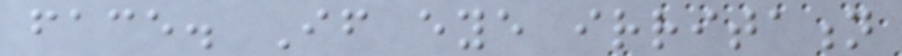face. If eye irritation
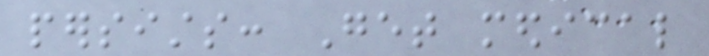persists: Get medical
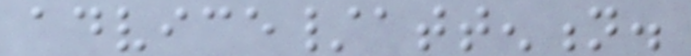advice/attention.
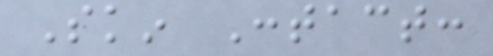Skin Contact:
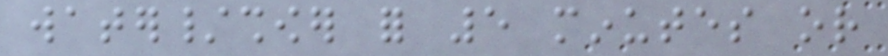water/shower for 5 minutes or
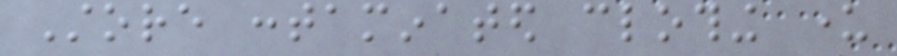Store contaminated clothing under
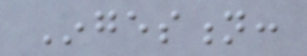Ingestion:
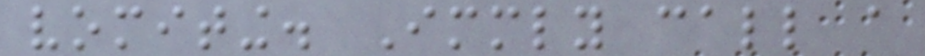vomiting. Immediately call a
